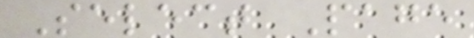Select Page
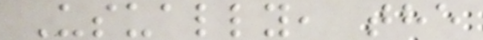Usually, the
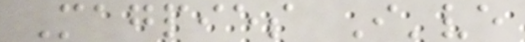Magpies I've
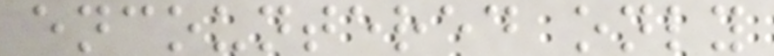encountered only
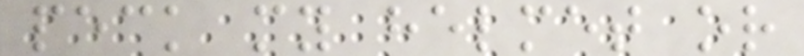peck my helmet or
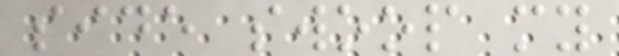side swoop my
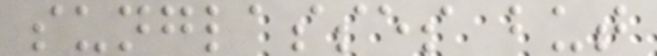sunglasses but
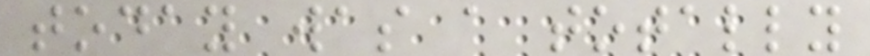today was a totally
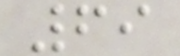69
